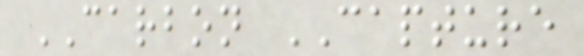CARBON CAPTURE
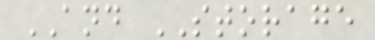AND STORAGE
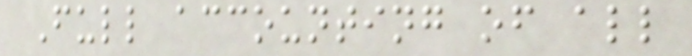Full accounting of all
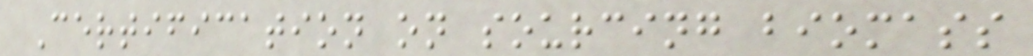Certification on sourcing biomass
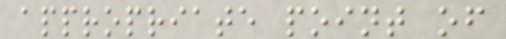appropriate point of
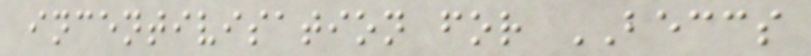incentivisation for BECCS
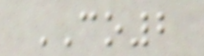CO2
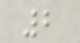2
